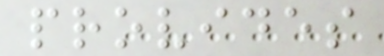provides
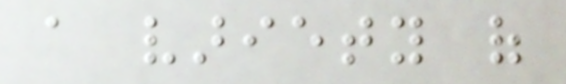a variety of
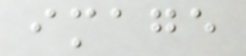image
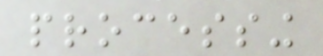processing
